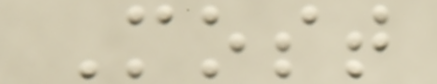Most
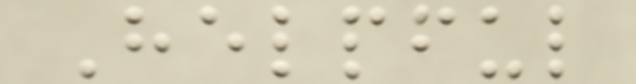Helpful
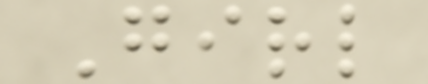Girl
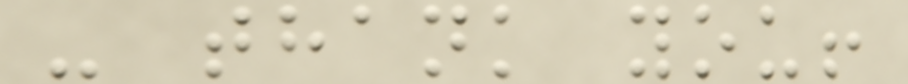- thank you!
